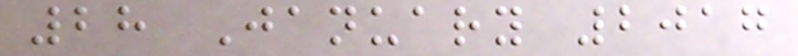28 January 2017
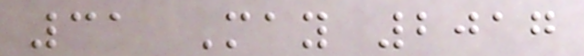31 May 2017
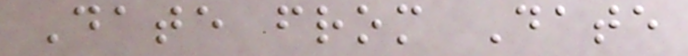Date from Date
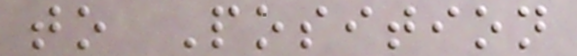to Position
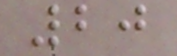20
